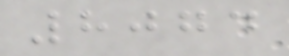8074
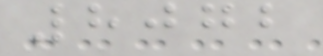8072
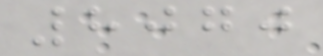8070
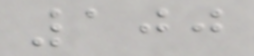100
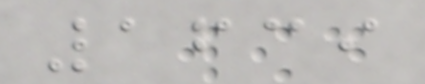1639
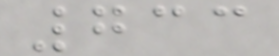733
